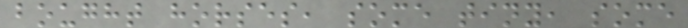bought horses, some tiny, some
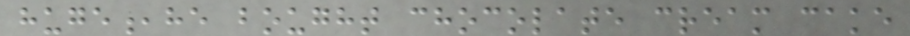huge,he bought chocolate cream cake
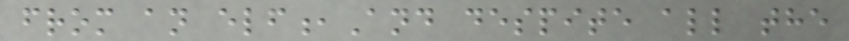from an elf,And despite all the
